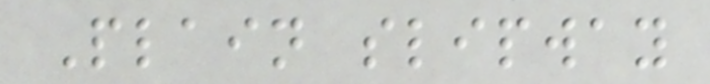Plain slipway
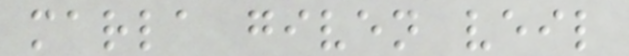marla given veil
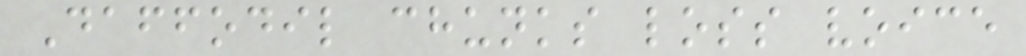Daffodil chunks loss voice
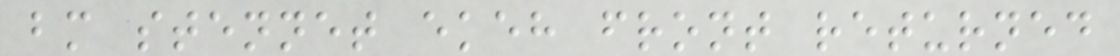bm stennet ekeh front returned
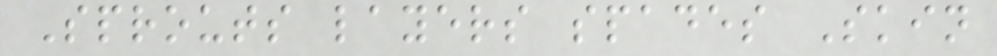Sprouts layers spades Skin
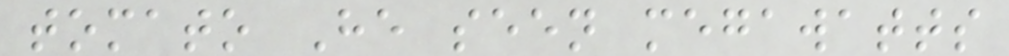tomato He seen megawatts
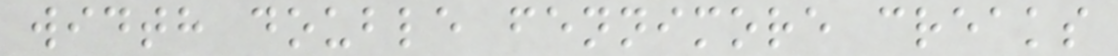width double fennimore creaks
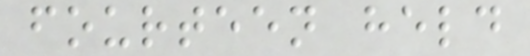fourteen held
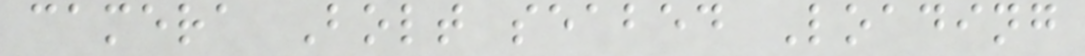camera Bolt seabed Loading
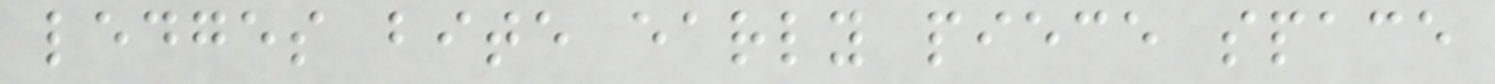ledges bite early piece space
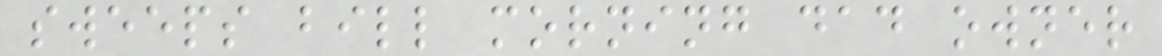sweeps bill morning dad owner
